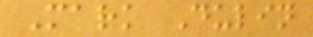Mark Dulin
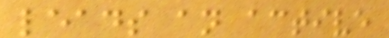leads an active
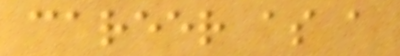career as a
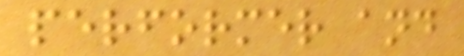performer and
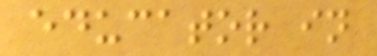educator in
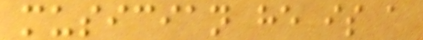musician he is a
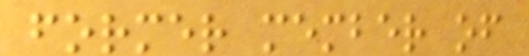former member of
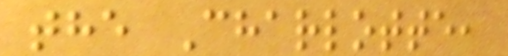the Charlotte,
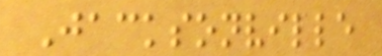Jacksonville
